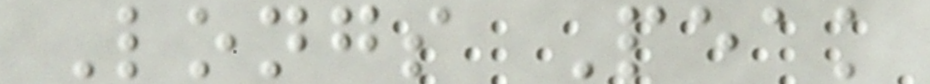Longs Peak
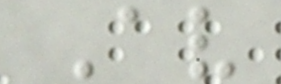Av
